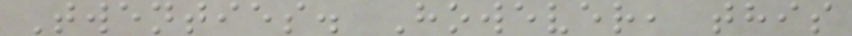Twenties. However, this
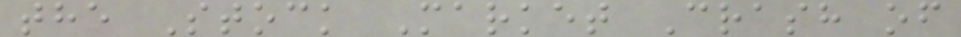the Stock Market Crash of
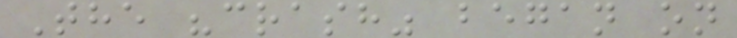The "crash" began on
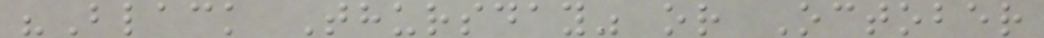"Black Thursday" or October
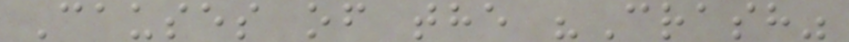Causes of the "Crash"
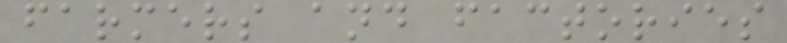farmers and factories
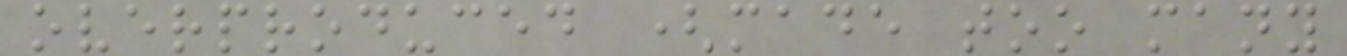overproduced (made too many
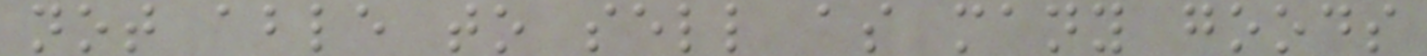not able to sell as many goods
